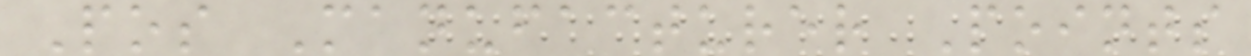Pos Manufacturer Points
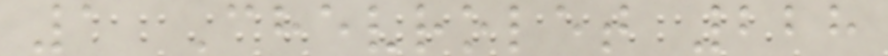1 Chevrolet 228
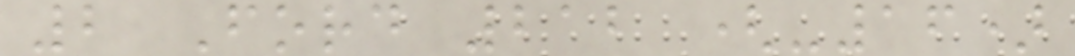2 Ford 212 (-16)
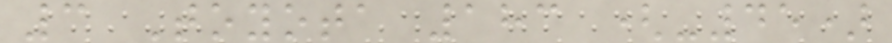3 Toyota 183 (-45)
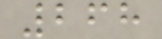268
